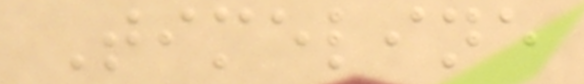Timeline
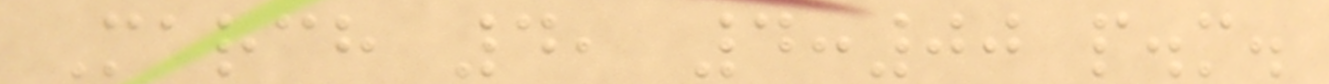March 4, 4:00 p.m.
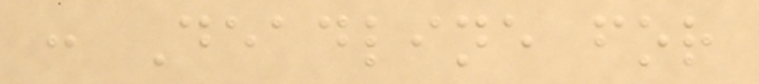: Deadline for
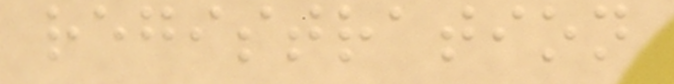registration
